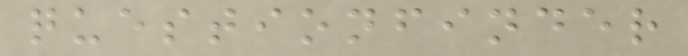questionfinder
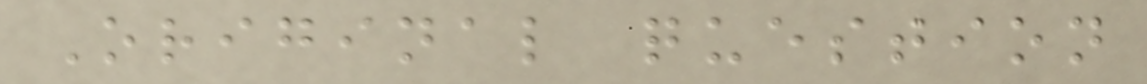Original question
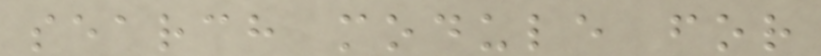search module for
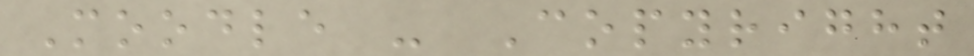Moodle - Copyright
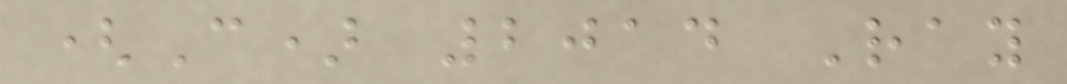(C) 2014 Ray
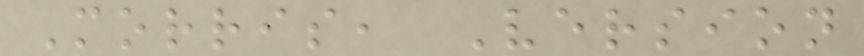Morris, Version
